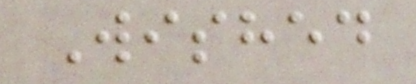Wished
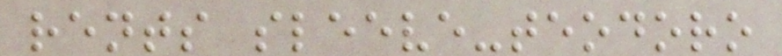rents sleeve-teodoro
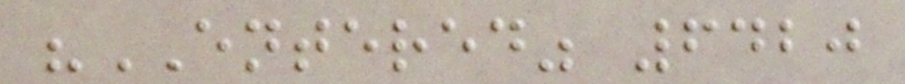"ENTERED" 6420
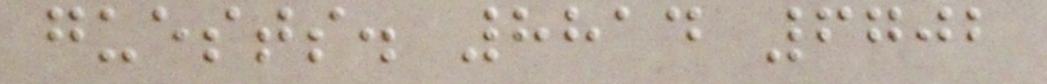guests. 8814 6702
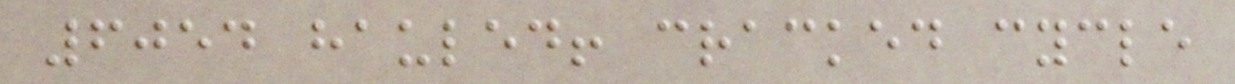6054 hauled! cracked cycle
